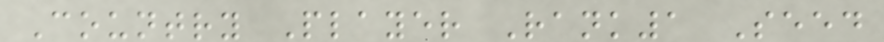Country Player Rank1 Seed
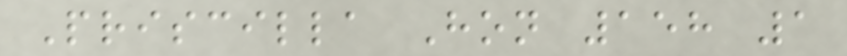Priscilla Hon 158 1
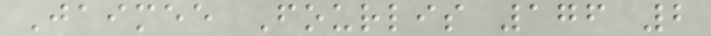Jaimee Fourlis 176 2
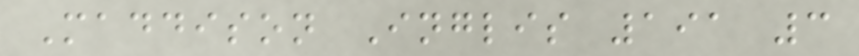Maddison Inglis 191 3
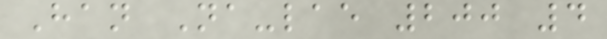Han Na-lae 200 4
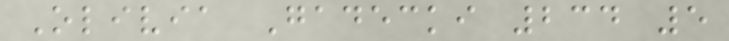Olivia Gadecki 234 5
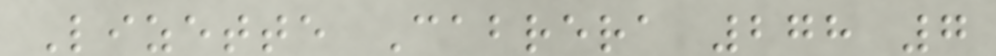Lizette Cabrera 278 7
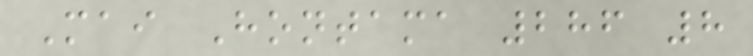Mai Hontama 286 8
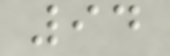94
